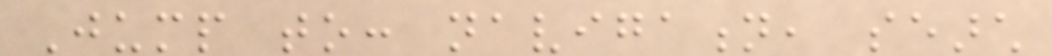Jump to: navigation, search
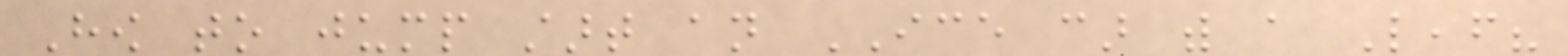How to jump start an ICE car with a Leaf?
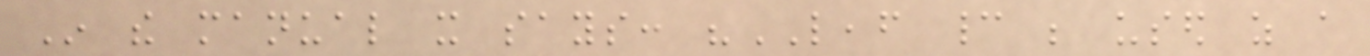In the manual it says: "LEAF cannot be used as a
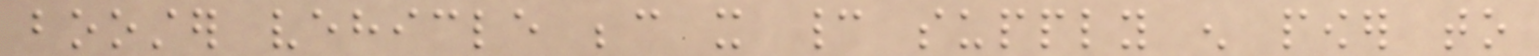booster vehicle because it cannot supply enough power to
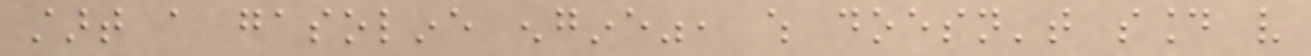start a gasoline engine", which doesn't sound very
